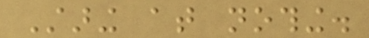Staring at nothing.
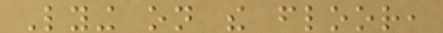Lying on the floor,
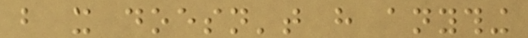but it doesn't have anything
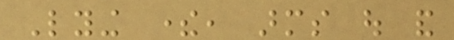Lying there, arms out and
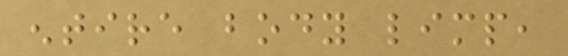entire body limp,
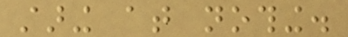staring at nothing.
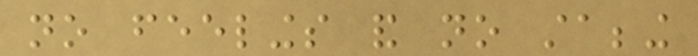no feelings and no stabbing
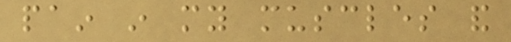pain in my muscles and
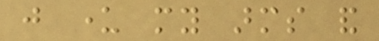just under my arms and
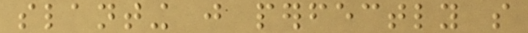slanting just perfectly so
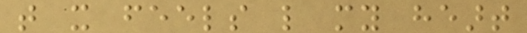that it feels like my heart
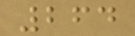264
